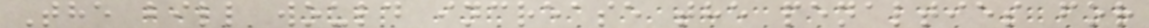The bill would increase the penalties for
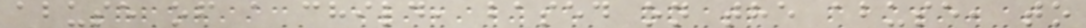abuse of a child, based on the abuse, to
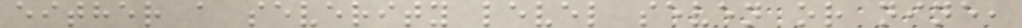either a severity level seven or nine,
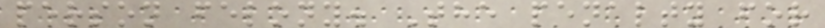person felony. The penalty for
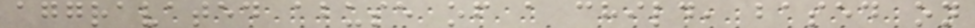aggravated abuse of a child, based on
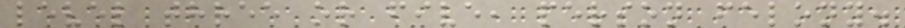level three or five, person felony.
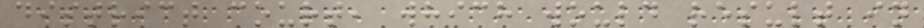district court, which would result in
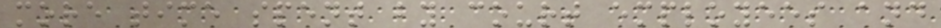more time spent by court employees and
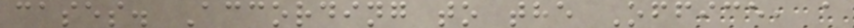cases. According to the Office, a
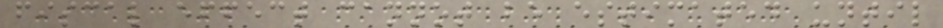fiscal effect cannot be estimated until
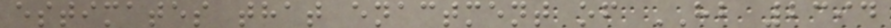estimates that enactment of HB 2394
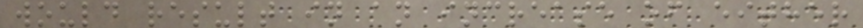would result in an increase of either
